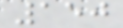150
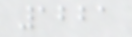1221
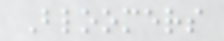Bloomers
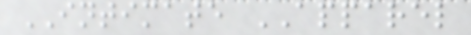INTIMATE APPAREL
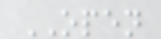OPEN
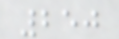250
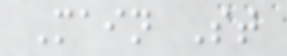Main St
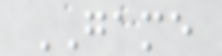GAME
